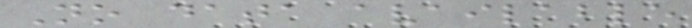No data available
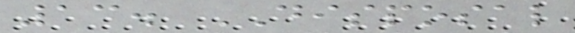13. DISPOSAL
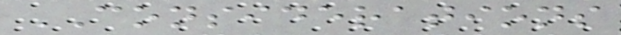CONSIDERATIONS
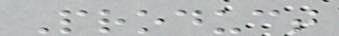Product
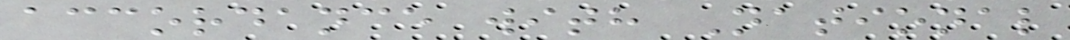accordance with National
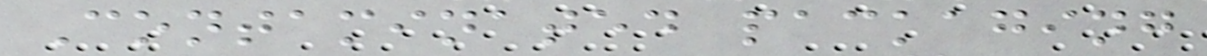Contaminated packaging
